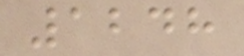1248
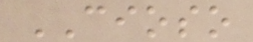CIOSO
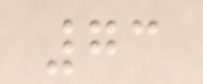73
